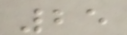25
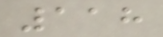118
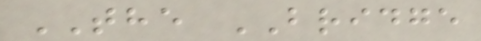THE BRIDGE
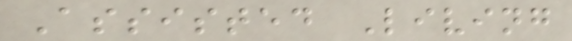Assisted Living
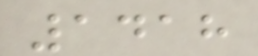1418
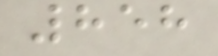858
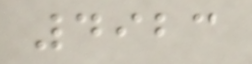4923
